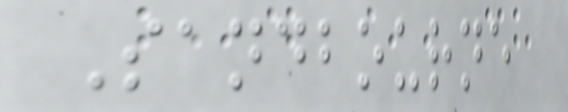Sandbourne
